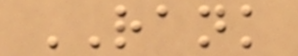RANK
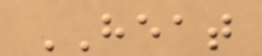HEAT
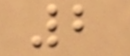2
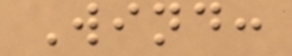Wind:
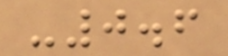-0.6
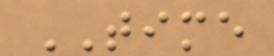TIME
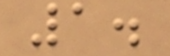1.
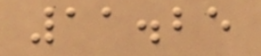11.25
